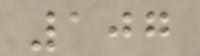107
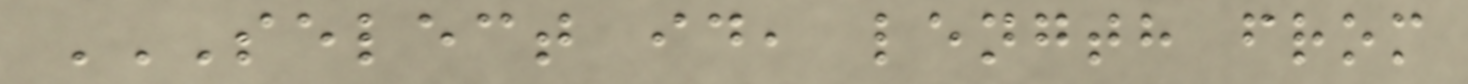SELECT ID, LENGTH FROM
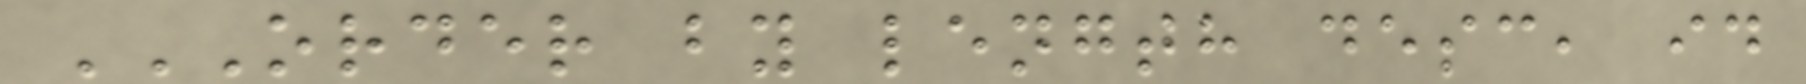ORDER BY LENGTH DESC, ID
